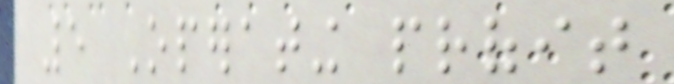5 Operating profit
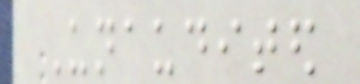Unaudited
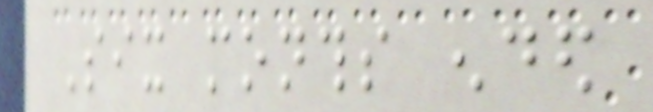Six months ended
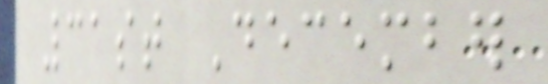31st December
